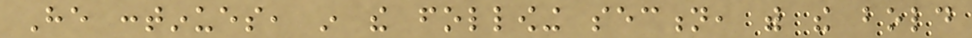He continues, in the following section, with the bold
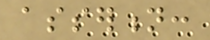assertion:
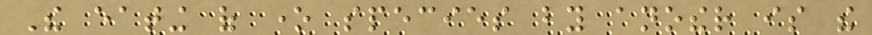The eating of one species by another is the
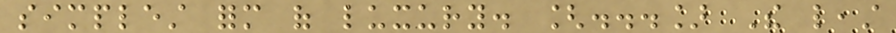simplest form of luxury. [...] The least
